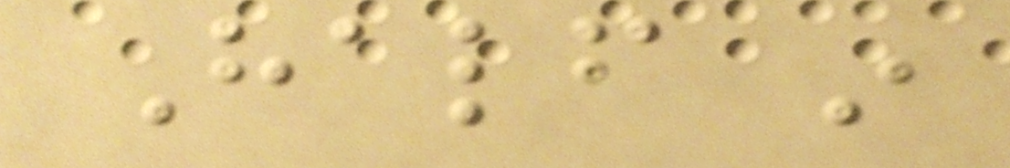Half in
